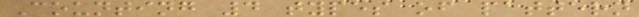Counting 4 types of pattern
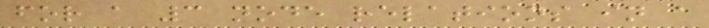for a 3 node relations in a
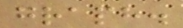graph.
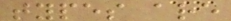types are
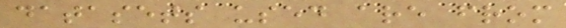datasets used are from
